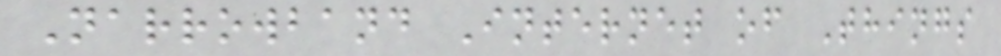Narrowband Internet of Things
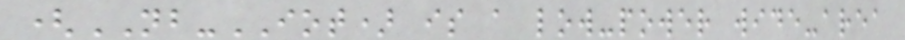(NB-IOT) is a low-power wide-area
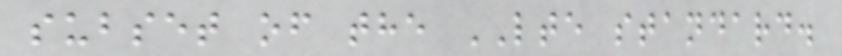subset of the LTE standard.
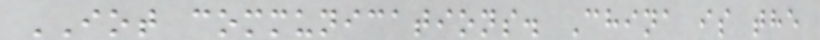IOT communications. China is the
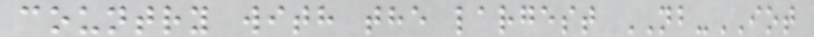country with the largest NB-IOT
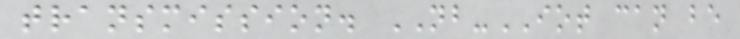transmission. NB-IOT can be
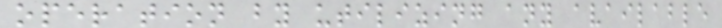operation by utilizing any available
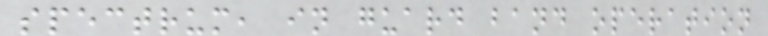spectrum, in guard band operation
